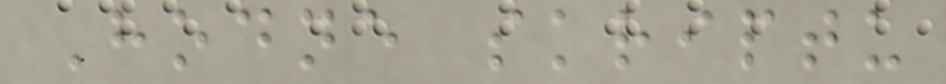Hodne skriptu
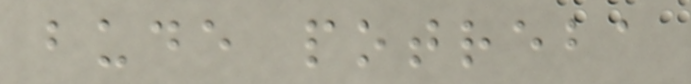bude potreba
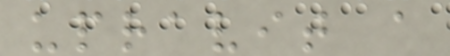upravit a
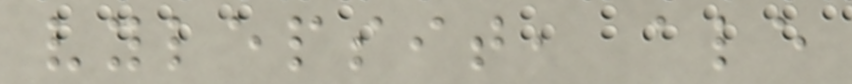vylepsit, ale
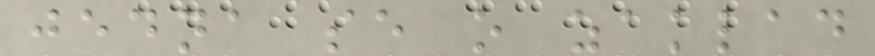jedna se o zaklad
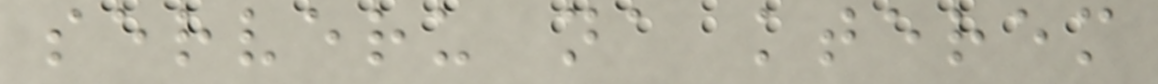serveru na kterem
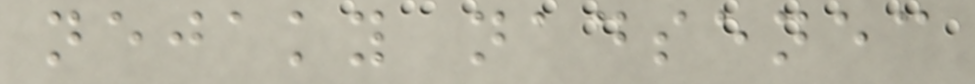nejaky nadsenec
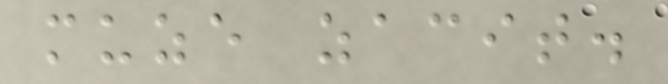muze zacit.
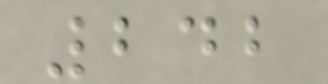242
